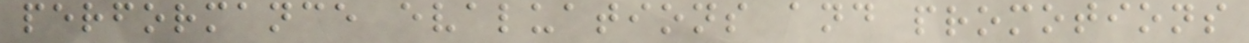performance evaluations and promotions
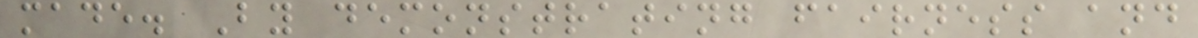made. By demonstrating fairness and
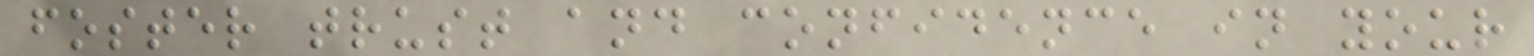foster trust and confidence in your
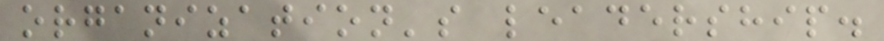organization's leadership.
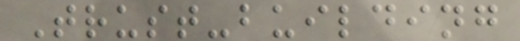Trust-building
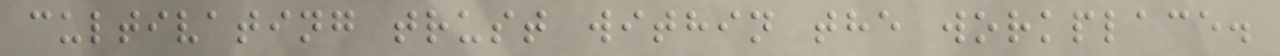cultivating trust within the workplace.
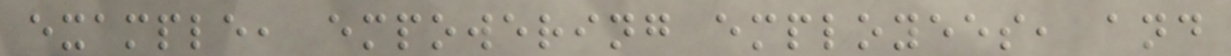example, empowering employees, and
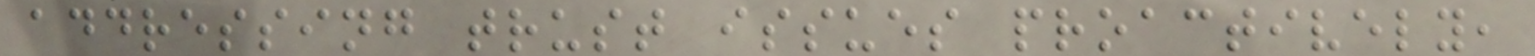addressing trust issues proactively,
